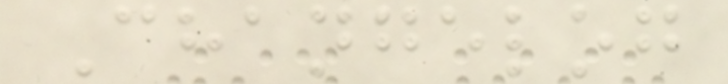Changelog
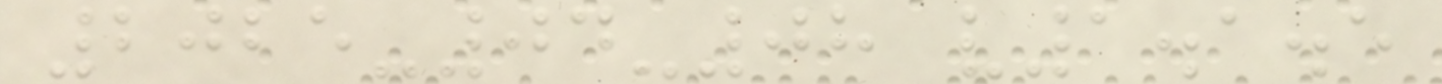2025-04-08 v1.1.5
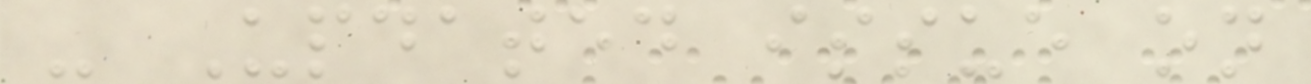- Updated issue on
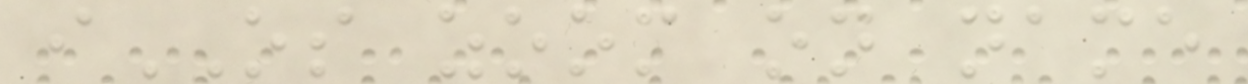iOS zoom on name
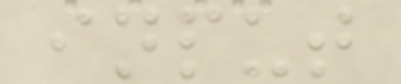input
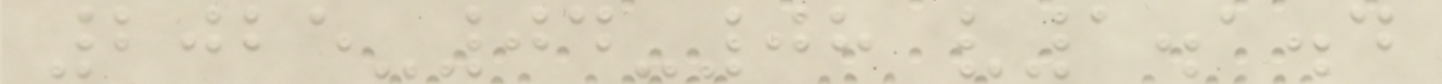2025-04-08 v1.1.4
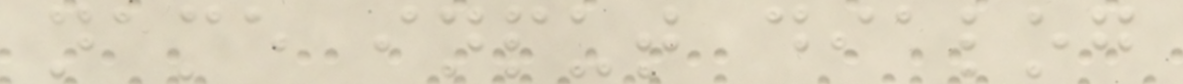name input dialog
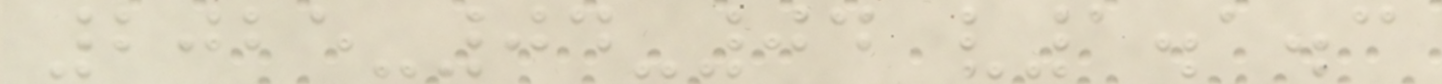2025-04-04 v1.1.3
